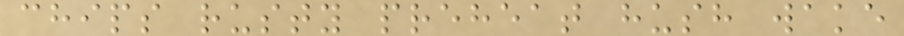chips rusty preheat hush wake
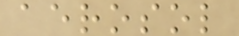aerosol
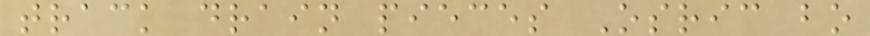track drain pieces Osric bo
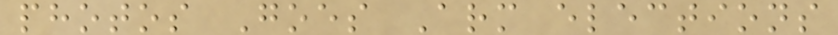photos Goes Arm elections
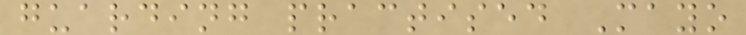guarding practised Mayo
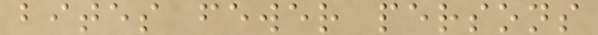bites fewer persons
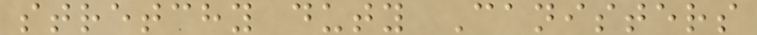stretchy duty Canisters
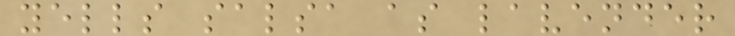yells salsa as lavender
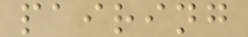pairing
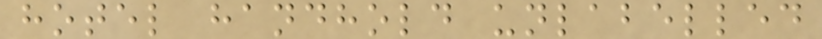hotel handhold unlabelled
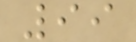99
